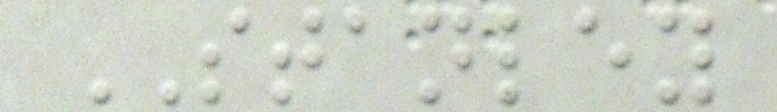STANLEY
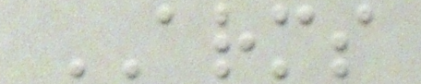ARMS
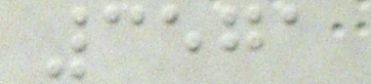3571
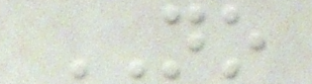NO
